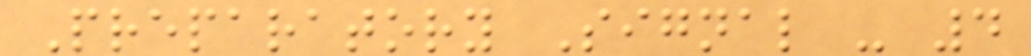Preparatory Signal - 4
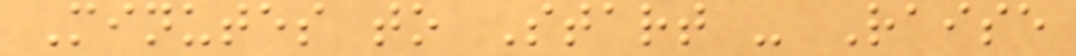Minutes to Start - Raise
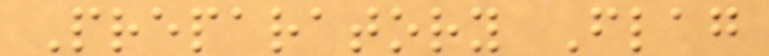Preparatory Flag
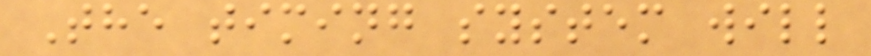The timing system will
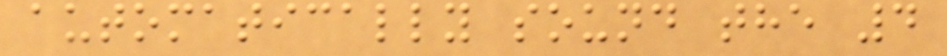automatically sound the 4
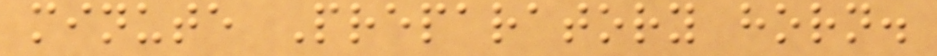minute Preparatory horn.
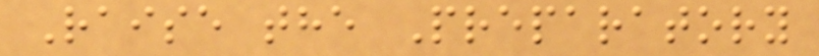Raise the Preparatory
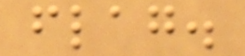flag.
